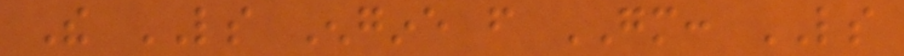The LS Engine from GM: LS
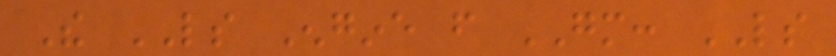The LS Engine from GM: LS
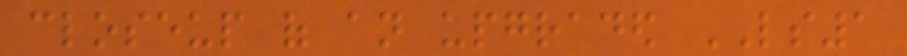closeup of an upgraded LS1
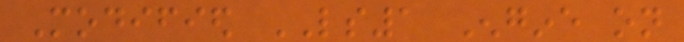Modified LS1 Engine on
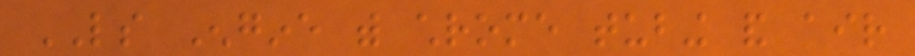LS Engine with chrome tubing and air
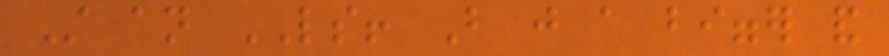Still an LS! But just a bigger and
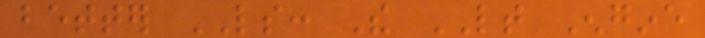better LS: The LT Engine
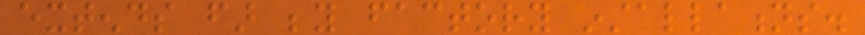extends far beyond factory installations.
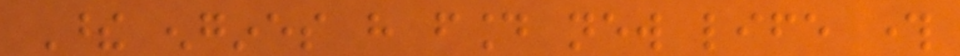These engines have found new life through
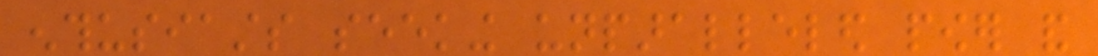enthusiasts seeking unparalleled power and
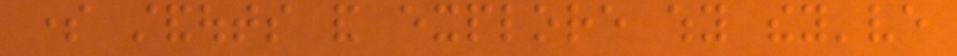some standouts and explore why they've
